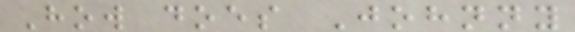How does Johnny
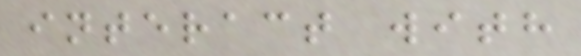interact with
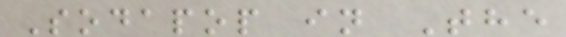Sodapop in The
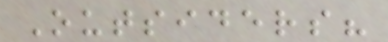Outsiders?
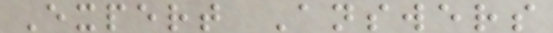Expert Answers
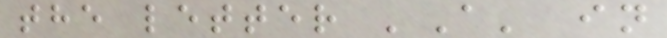the letter 'A' in
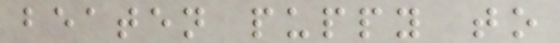beaten puppy to
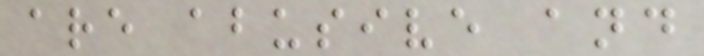are abusive and
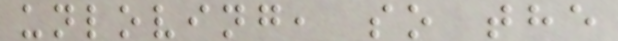unloving, so the
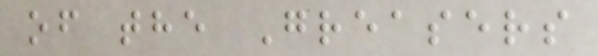of the Greasers
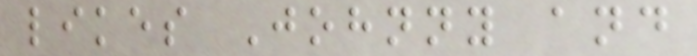likes Johnny and
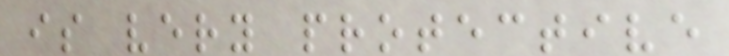is very protective
